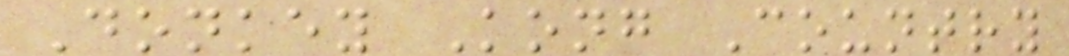Donkey Kong Country
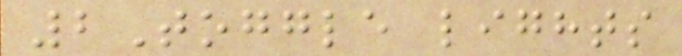2Toggle lights
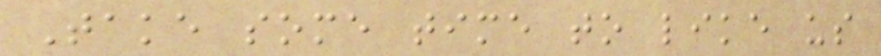Take some time to like us
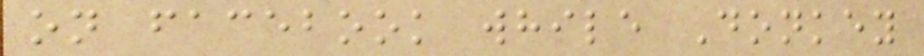on facebook while Donkey
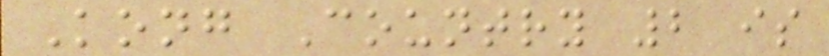Kong Country 2 is
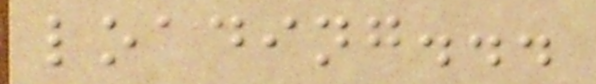loading...
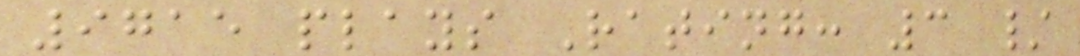9715 plays Rating: 3 /
